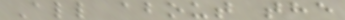All about the
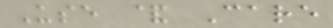Use & Care
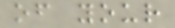of your
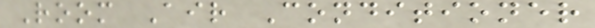Room Air Conditioner
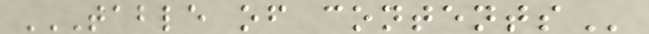TABLE OF CONTENTS
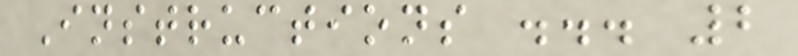Instructions ... 2
